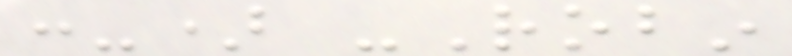:-) -Robin
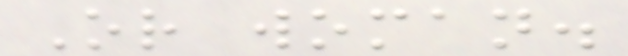Or woman.
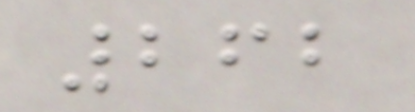262
